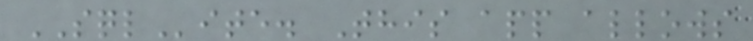SQLite. This app allows
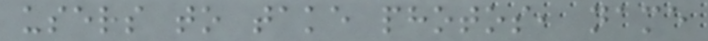users to take photos, name
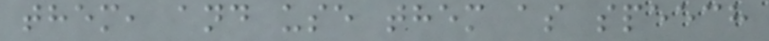them, and use them as speech
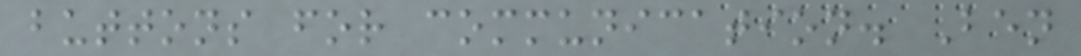buttons for communication. Ben
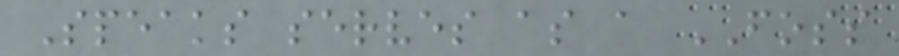Speaks serves as a FOSS
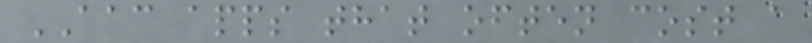AAC apps that often cost a
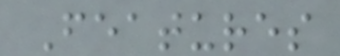Features
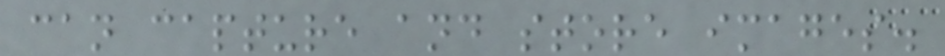can capture and store images.
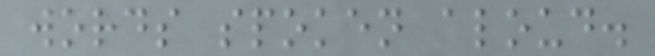words spoken aloud.
